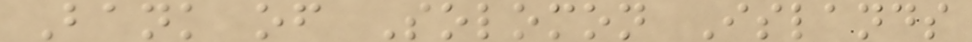Bank of Solomon Islands
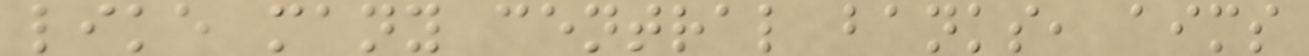like many central banks, aims
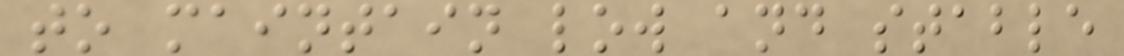to maintain low and stable
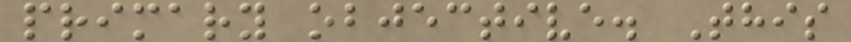primary objective. This
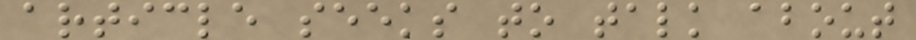article seeks to talk about
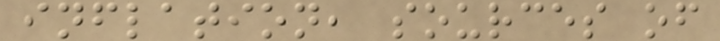inflation, sources of
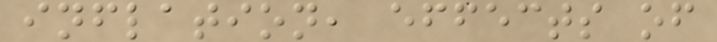inflation, effects of
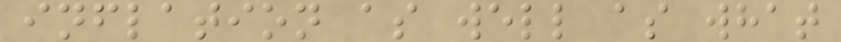inflation as well as what
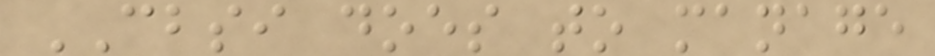CBSI does to manage
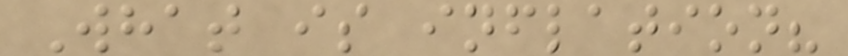What is inflation?
